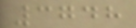3748
